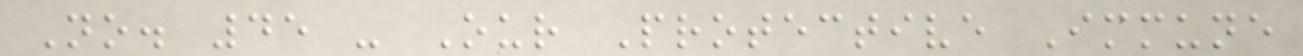No. 45 - Our Protective Immune
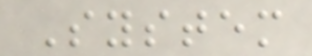System
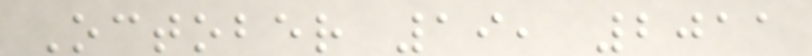October 19, 2011
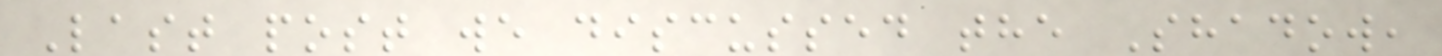Last post we discussed the Shadow,
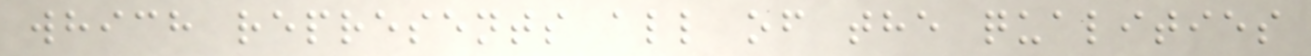which represents all of the qualities
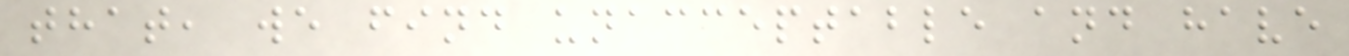that, we find unacceptable and have
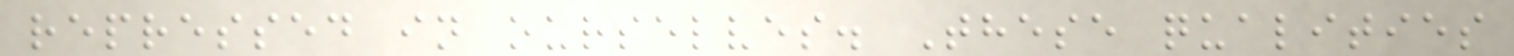repressed in ourselves. These qualities
